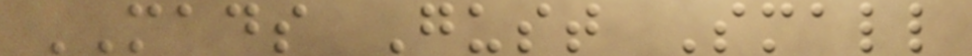MADS Gust Small
